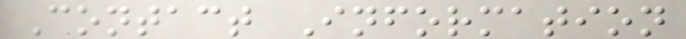Contact Information
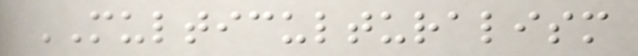MULTICULTURALISM
